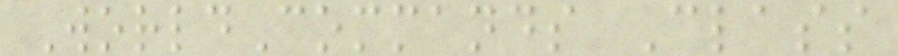WorldCommands Class
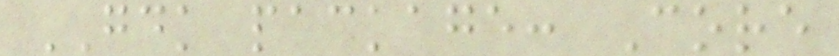GDK package: Core
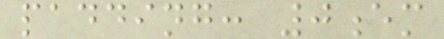padding: 0em
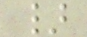}
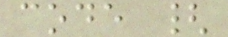code {
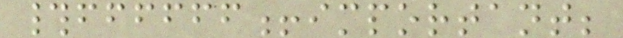#ffffff!important;
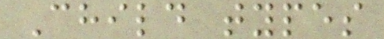Child types
